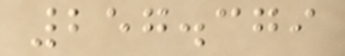257.379
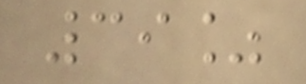39%
